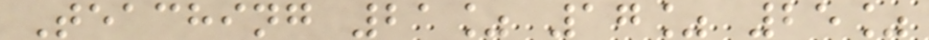Teaching 21% 17% 25%
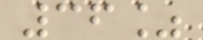36%
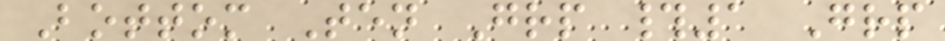Bottom Ten Grp #1 Grp
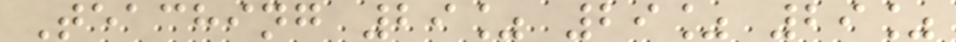Teaching 29% 29% 29%
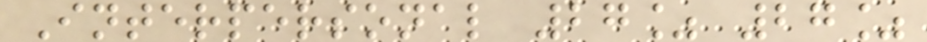Interpersonal 27% 27%
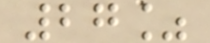27%
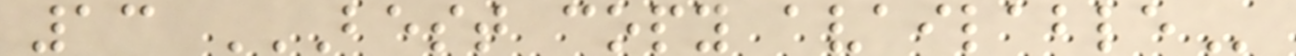13 BEST COPY AVAILABLE
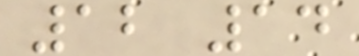12 14
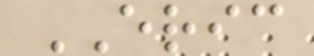ERIC
